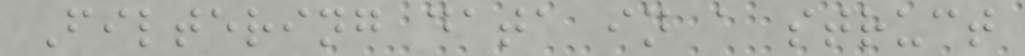Filtering data in a struct
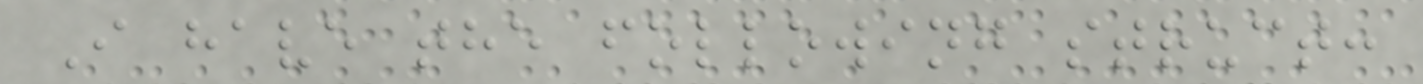I have the following struct:
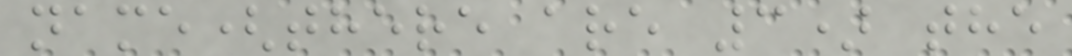name(there are 3) the
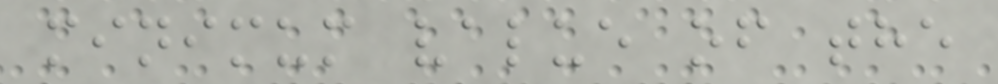minimum value of the
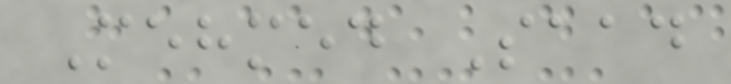Mehmed Saad
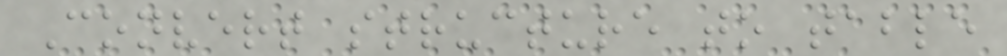Convert structure to table
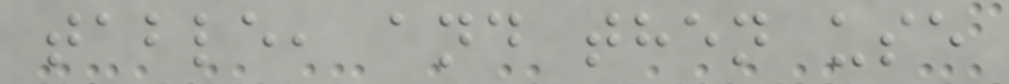table, and then use
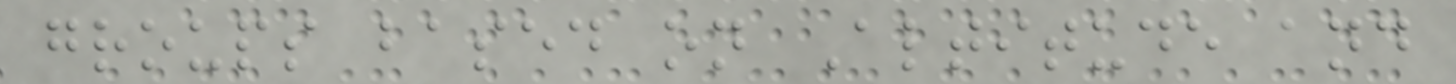groups based on Altitude and
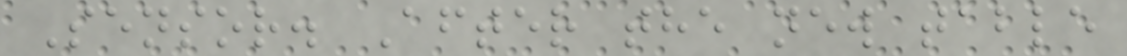Sensor. After the new table
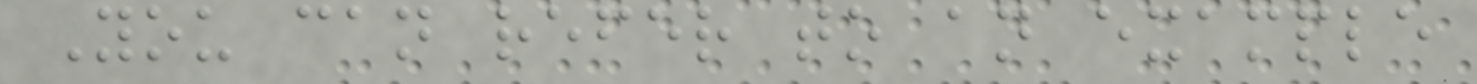You can refer to an example
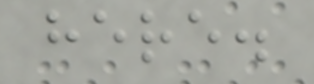here.
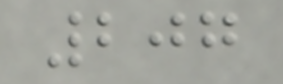207
